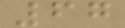67
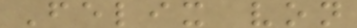Felix von
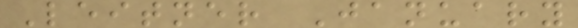Leitner January
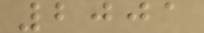2001
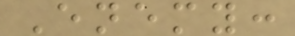Enemy:
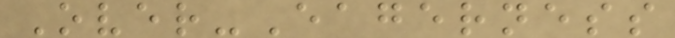Over-Eagerness
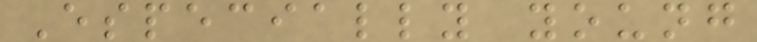Especially young
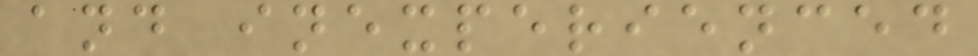and inexperienced
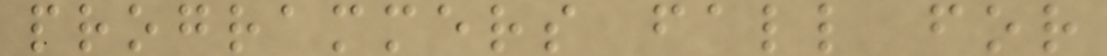programmers fall for
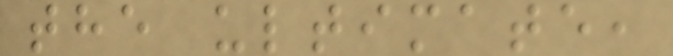the ultimate,
